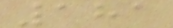181
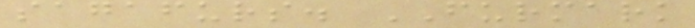sagafurs. FURMARK
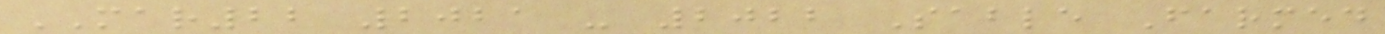MAR22 2021 - 2022 Sable Farmed
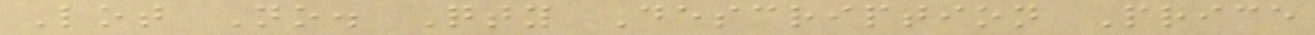Lot No. Qty Description Price
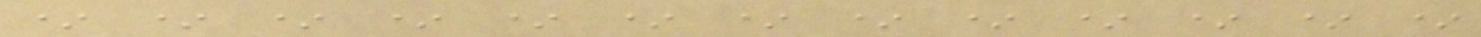* * * * * * * * * * * * *
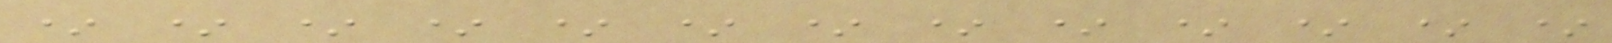* * * * * * * * * * * * *
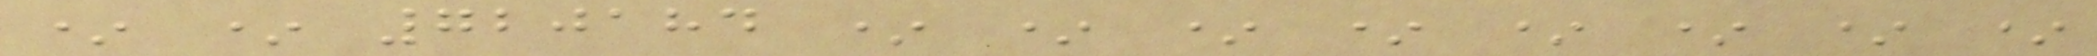* * 720184 * * * * * * * *
